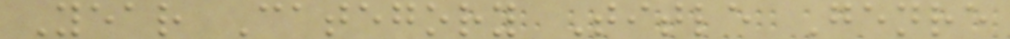Year Category Title Genre
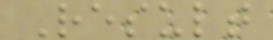Result
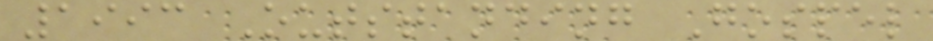1993 Outstanding Gospel
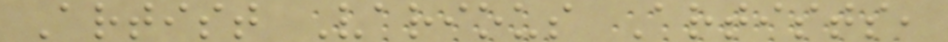Artist Various Artists,
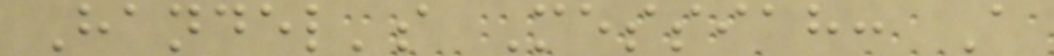Handel's Messiah: A
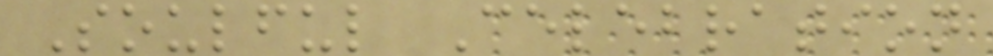Soulful Celebration
